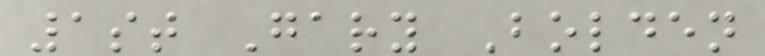1st Gary Bolden
